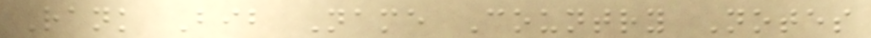Rank Bib Name Country Notes
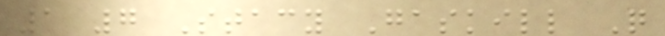1 7 Stacy Gaskill Q
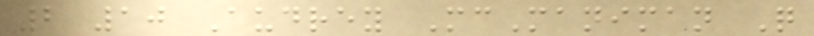2 10 Audrey McManiman Q
